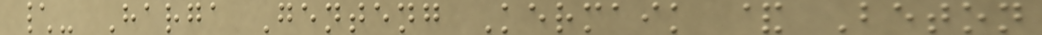\- Harga Genteng Kermaik & Beton
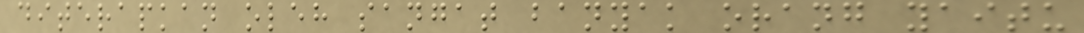diterapkan oleh sangat banyak orang yaitu
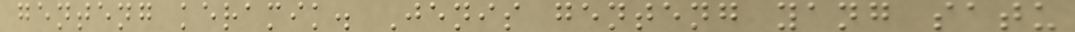genteng keramik. Jenis genteng yang satu
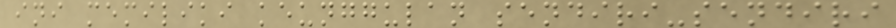ini memiliki keunggulan sendiri-sendiri
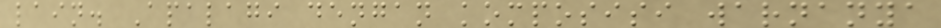lain. Apalagi dengan komposisi warnanya
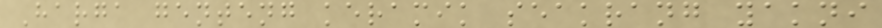Harga genteng keramik seakrang yakni
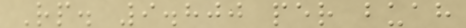Rp. 9.800 per buah
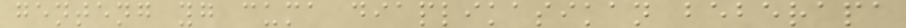genteng yg cuma diaplikasikan beberapa
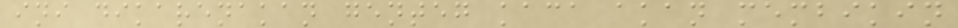ini dikarenakan genteg kaca akan membikin
